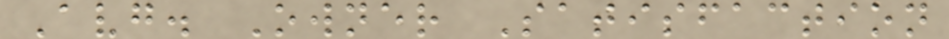Avg. Owner Satisfaction
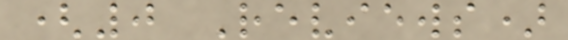(0 Reviews)
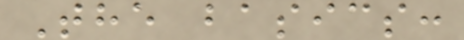The basics:
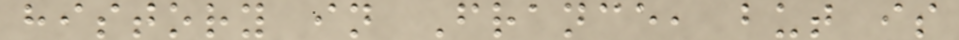history in France, but is
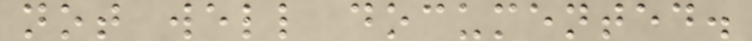not well documented.
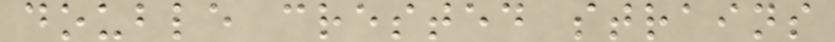double crested strains
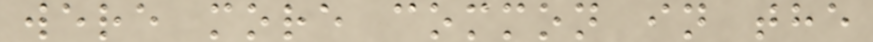were more common in the
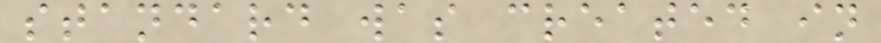standard was created in
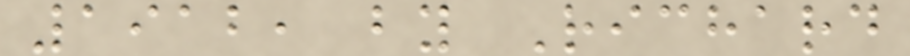1912, by Richard
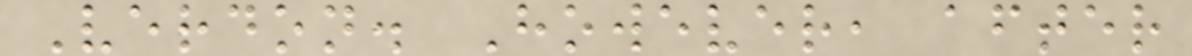Verdon. However, after
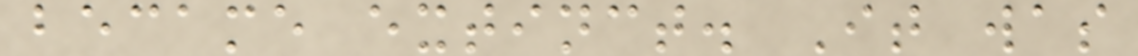became extinct. It was
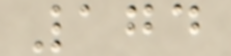174
